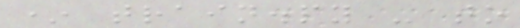* train.py - to
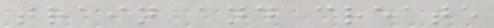train and create
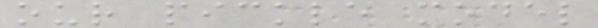our pickle model
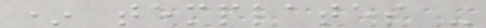* templates -
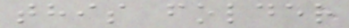this folder
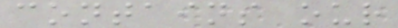contains our
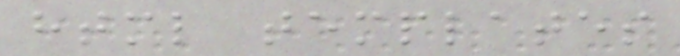html templates
